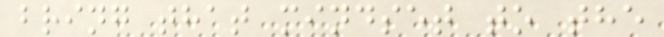bring that mindset to the
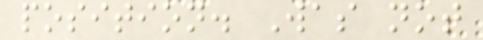position. Was not
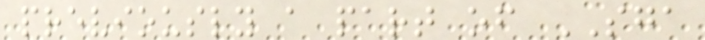previously a part of SGA
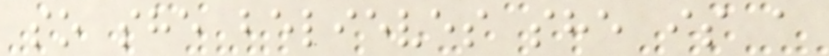so she believes she is a
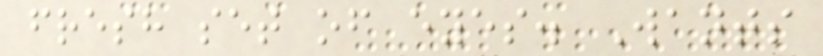fresh set of eyes. Wants
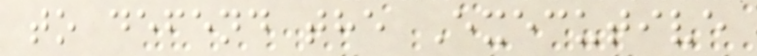to defend the Executive
